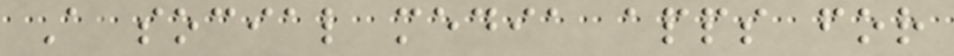A social media apps for
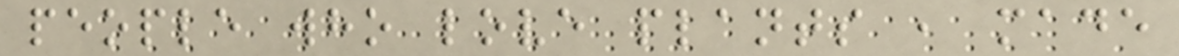people who love plants , made
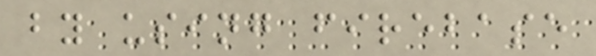by using firebase
